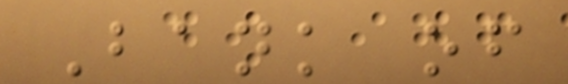Bank of
